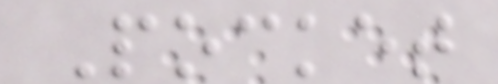Pocket
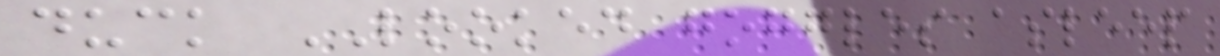duck LOOKED goggles asleep
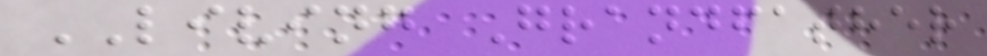LIVING Grandfather
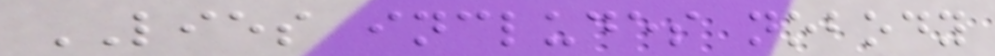LIES includes nobody
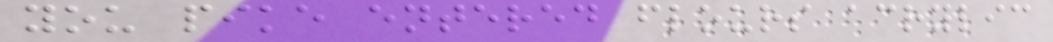you pike entered flours acrylic
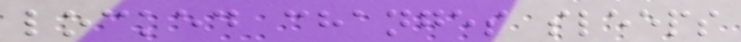locked changes sleeps
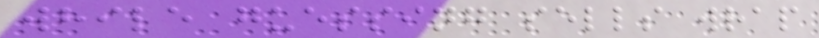while guessing sells wrap
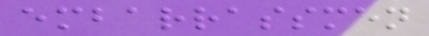embarrassmen
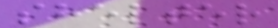shelter
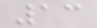13
